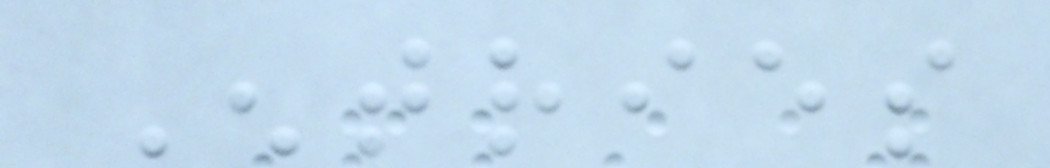Entries
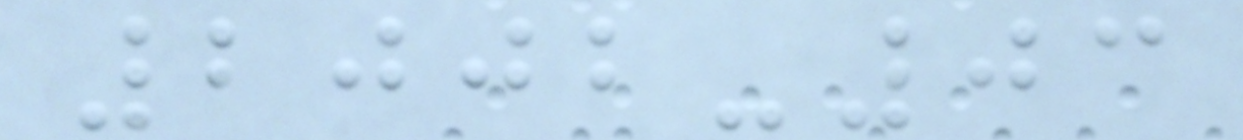2002-03
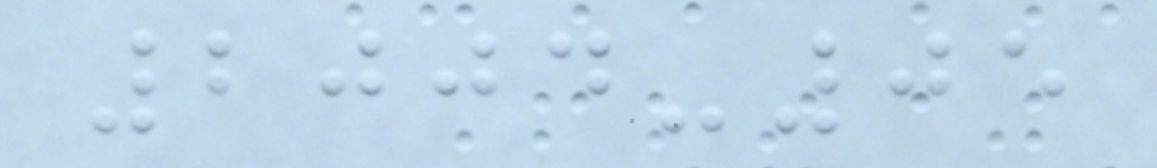2004-05
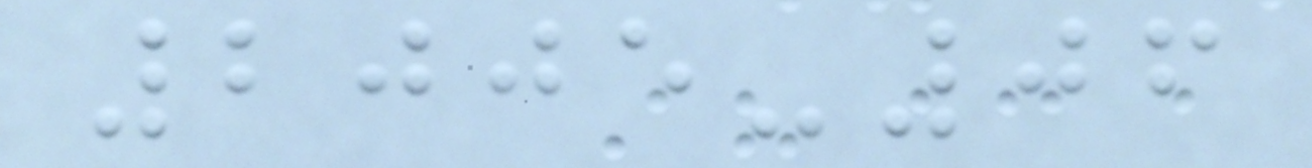2005-06
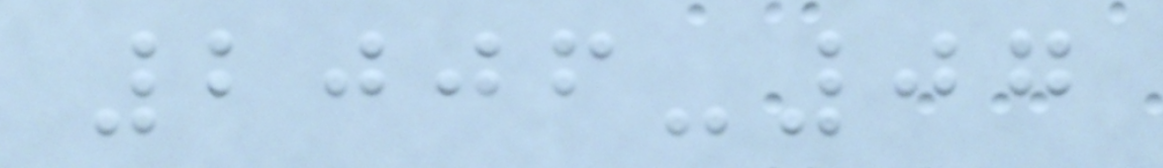2006-07
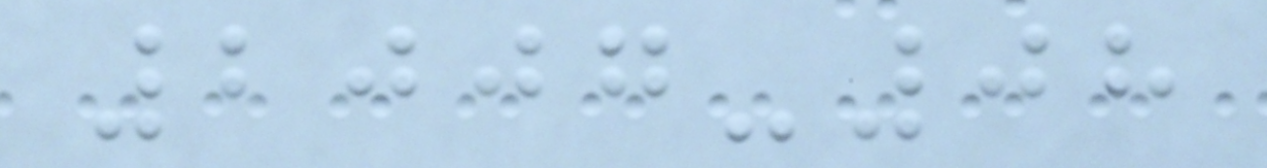2007-08
